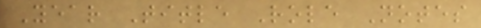Year Title Role Notes
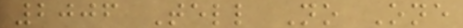2006 Tell No One
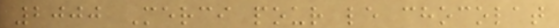2000 Merci pour le chocolat
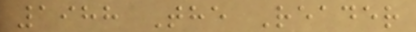1988 The Reader
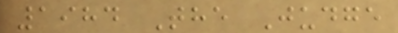1984 The Judge
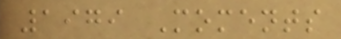1979 Moments
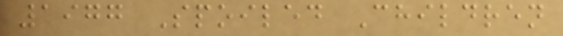1977 Spoiled Children
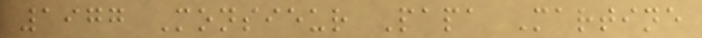1977 Monsieur Papa Martine
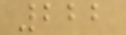222
